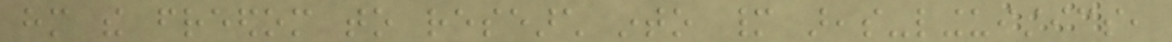him the freedom to research into many areas-linguistics,
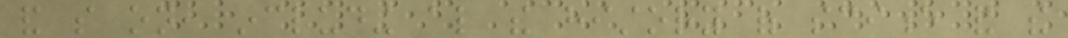and so on, including also the history of science and the
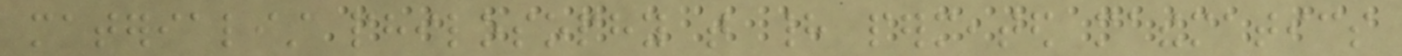materialist philosophy that had permeated mathematics
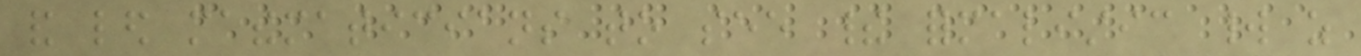and led mathematicians to see their formalistic world as
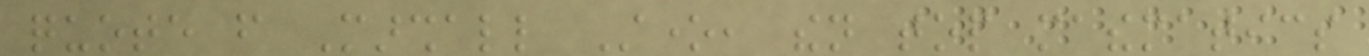quote from Marshall Stone, then top mathematics
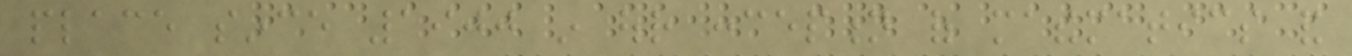place since 1900 in our conception of mathematics and
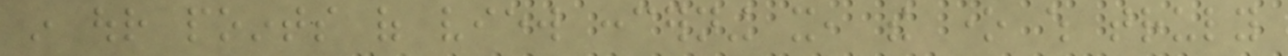in our points of view concerning it, the one which truly
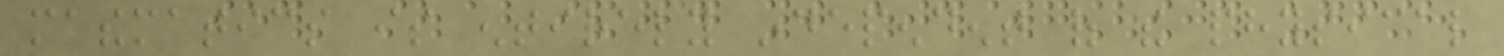mathematics is entirely independent of the physical
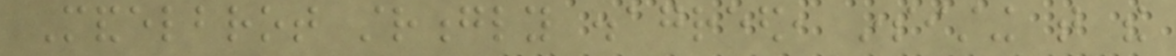Mandelbrot strongly disagreed, insisting that the
